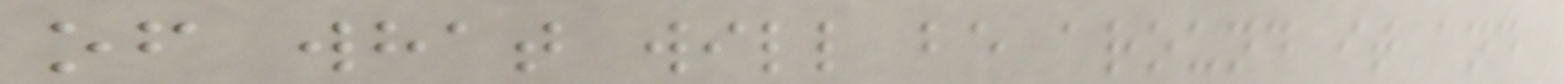of what will be around it and
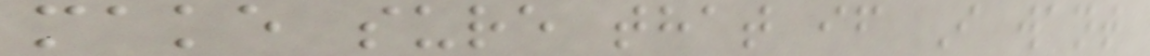make sure that if I want
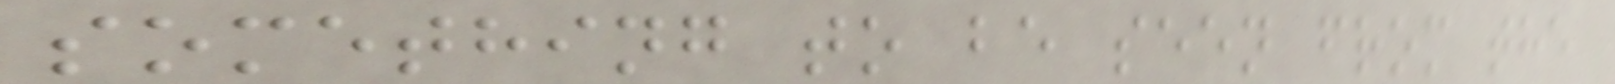something to be seen from the
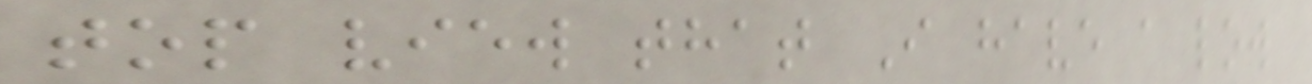top view that I have a low
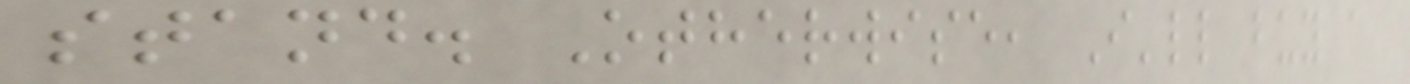stand. Otherwise, I'll buy a
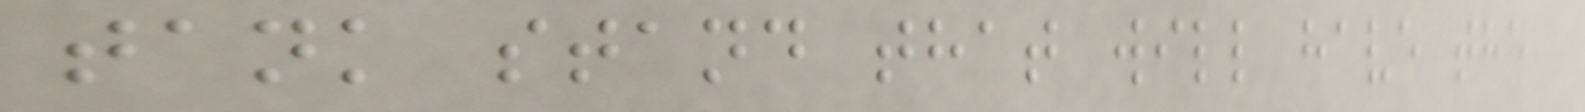tank stand that will have the
